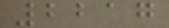2217
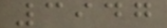3947
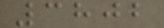3802
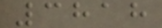3818
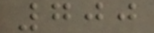700
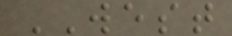WEST
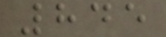845
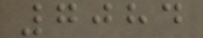7084
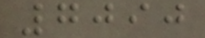7090
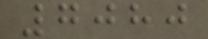7080
